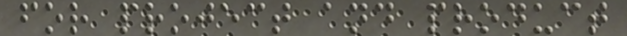for project and product
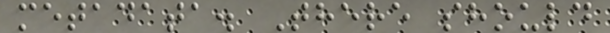metadata. There should
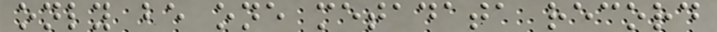only be one metadata record
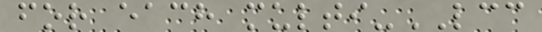for each multi-LCC
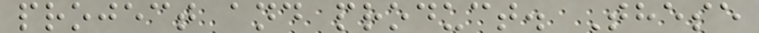project and product. These
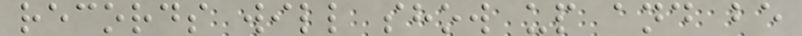records will show up and be
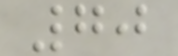70
